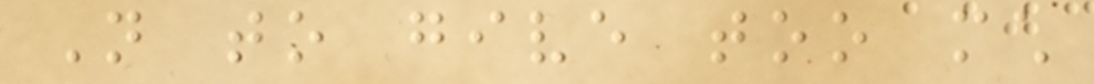Not to give too much
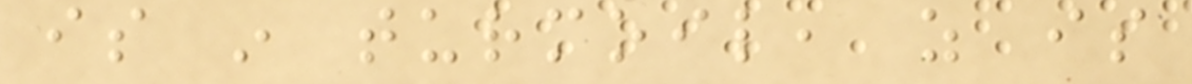is in turmoil, as is
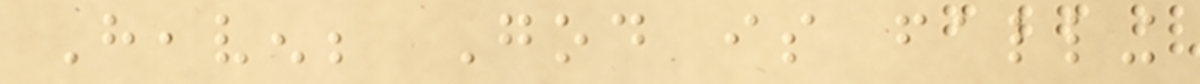Heaven; God is falling
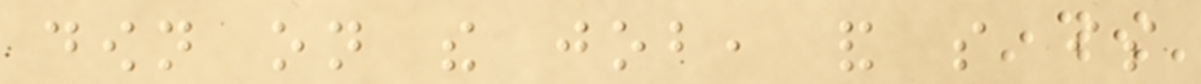down on the job, and so is
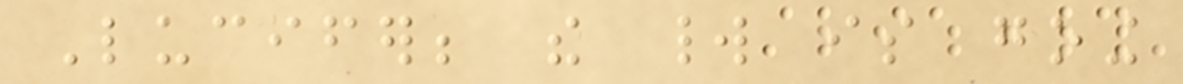Lucifer; the world is going
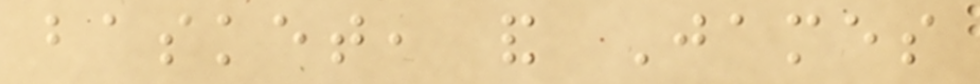basket, and James
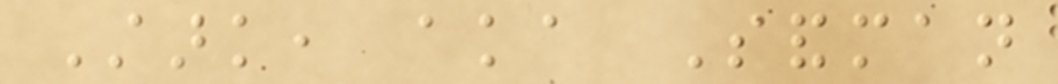Stark, aka Sandman
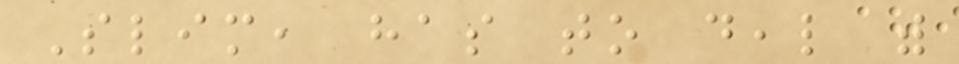Slim, has to deal with
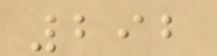292
